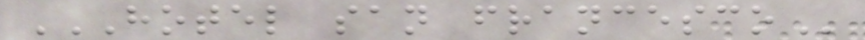HOTEL SAN FRANCESCO
